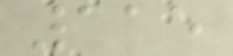115
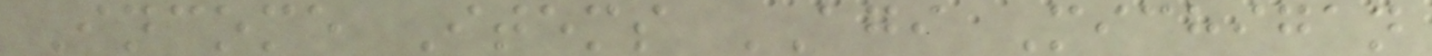Income Items AGI Michigan
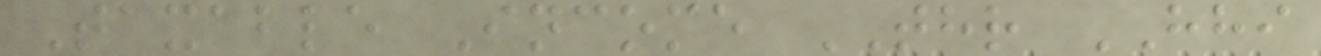Taxable Income THR HHI
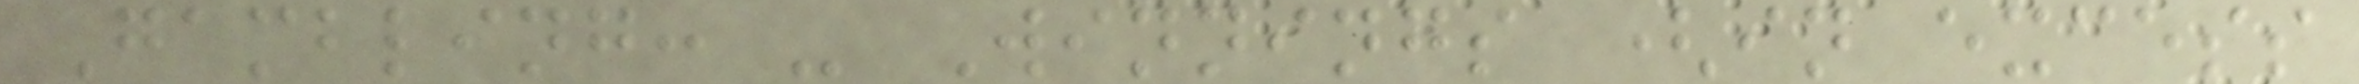Gambling: - Winnings (in excess
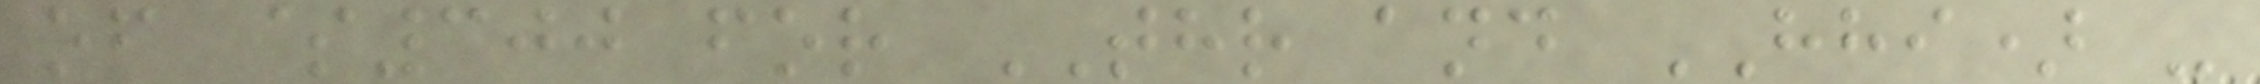of $300 for THR and HHI) -
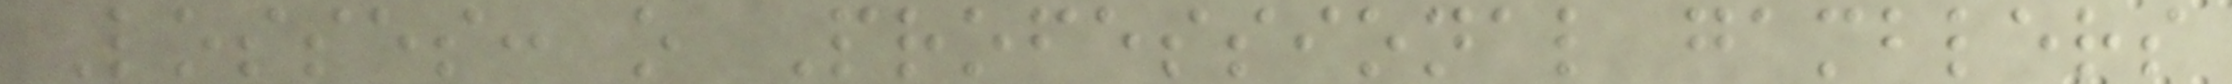Losses: o Professional gamblers
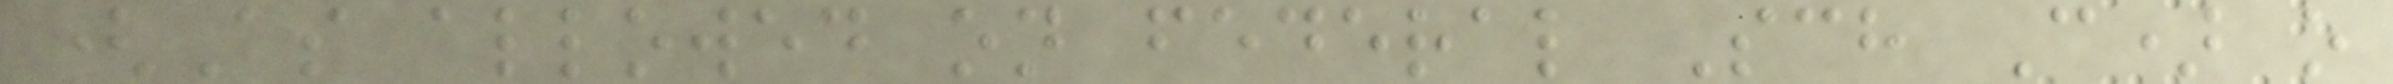(As allowed on federal Sch C) o
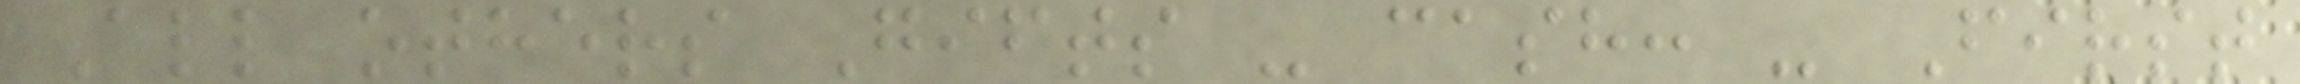All others Gifts - cash: - First
